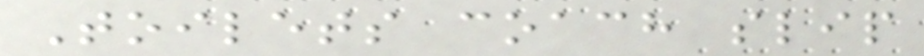Toilets coach slip
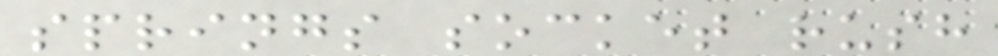springs socket rush
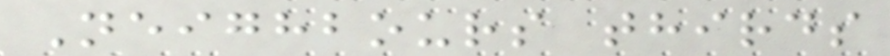Neighbours thirds
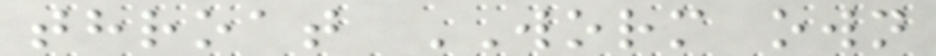throat WORM own
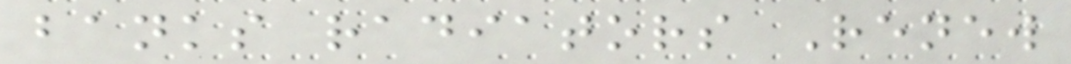banks radiators Renew
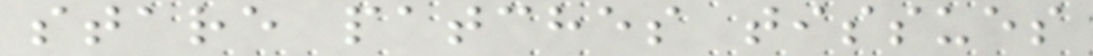stare patches tissues
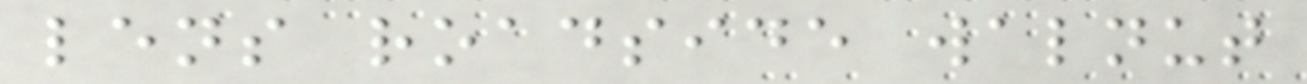lens roadside walnut
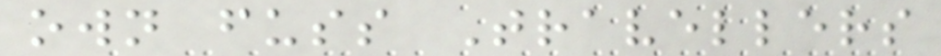own fuss Travellers
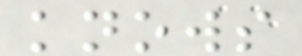knows
